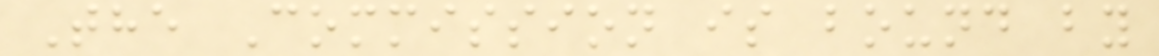The Commission is bound by
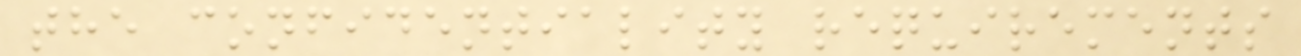the confidentiality requirements
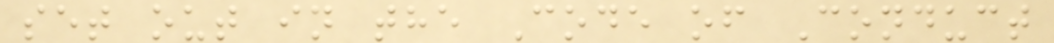set out in the Code of Conduct
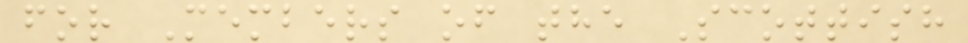for Members of the Scottish
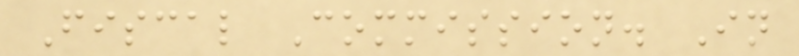Fiscal Commission. In
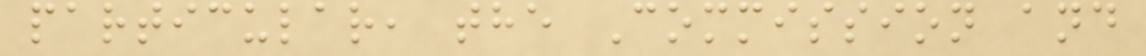particular, the Commission and
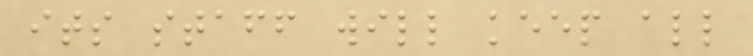its staff will keep all
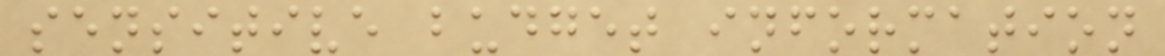sensitive budget information
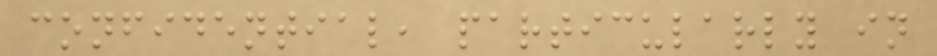confidential, particularly in
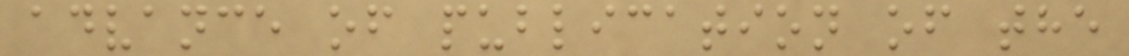advance of publication of the
